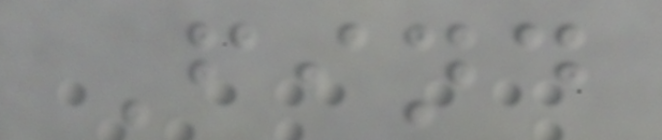Find
